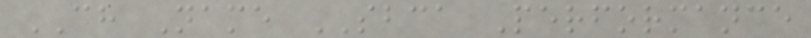CH Name SBCA Performance
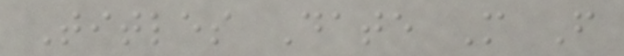Titles Date M F
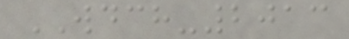WDCH-2013
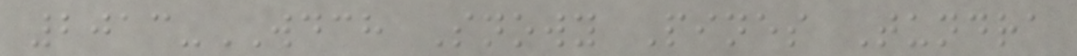2013-WDCH Snowy Pines Tundra
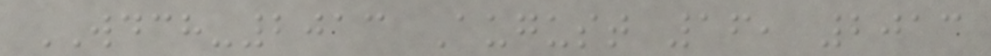WDCH-2013 August 16, 2013
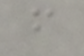f
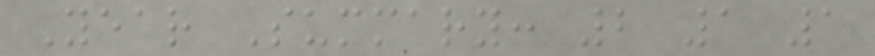Year Summary: 2 1 1
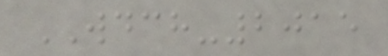WDCH-2015
